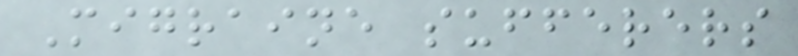Migraine sufferers
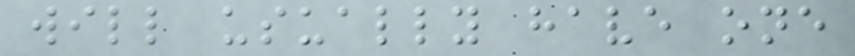will usually have one
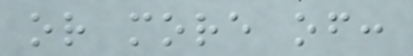or more of:
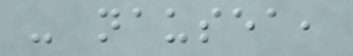- nausea,
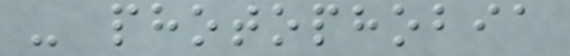- photophobia
